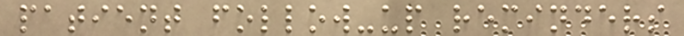patient follow-up reminders
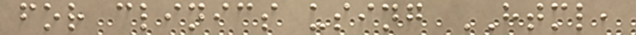for clinics using HTML,
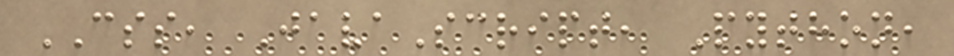CSS, JavaScript, Python,
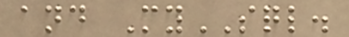and MySQL.
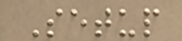Setup
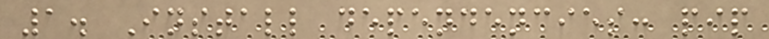1. Install dependencies: pip
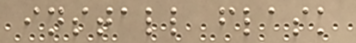install flask
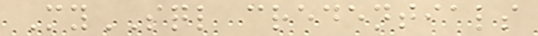MySQL credentials
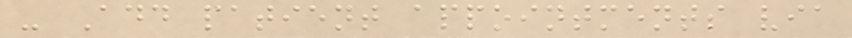- Add patient appointments via
